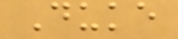Duke
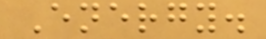Energy.
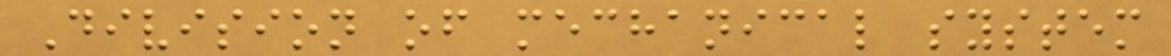Division of mechanical system
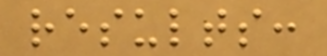results:
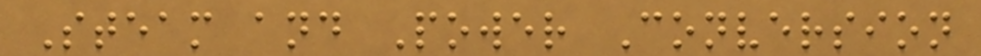Steam and Power Conversion
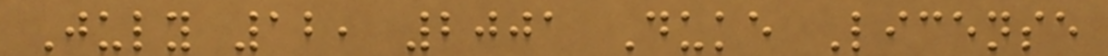July 12, 2001 Duke License
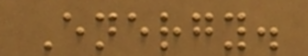Energy.
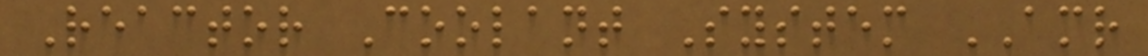Reactor Coolant System AMR
